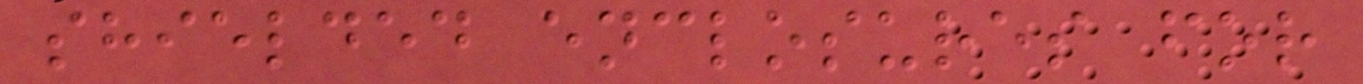shielded enclosures for
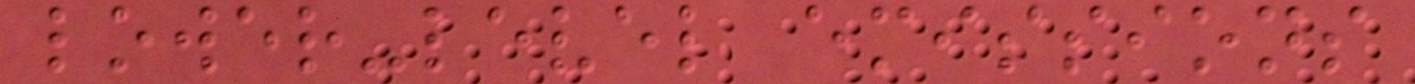lower-level emissions
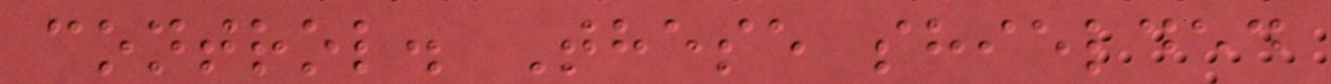control. These shielded
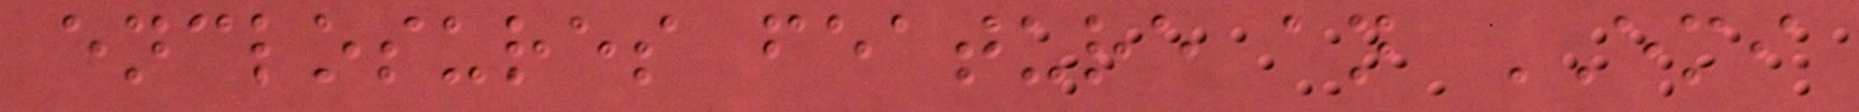enclosures feature an EMI
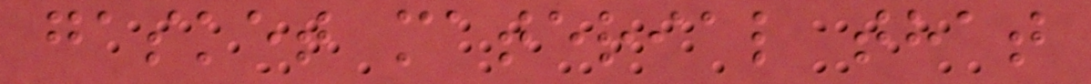gasket material that
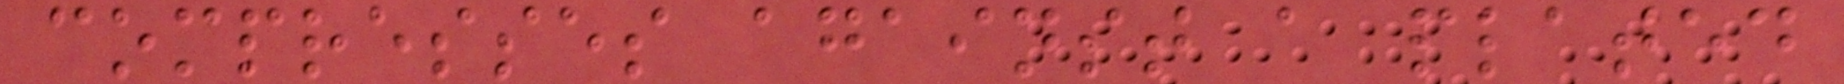compresses against a plated
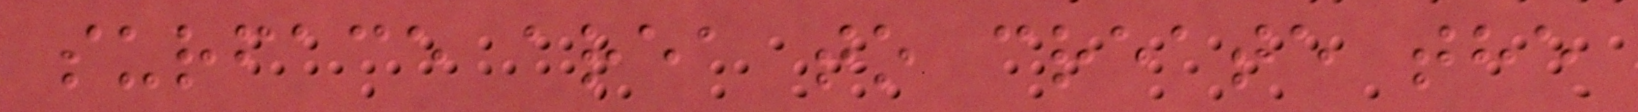surface area to create the
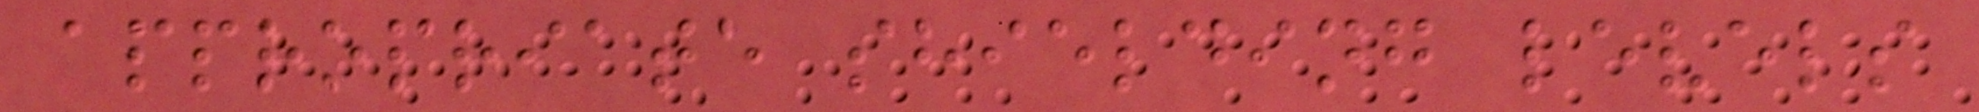appropriate shielding levels
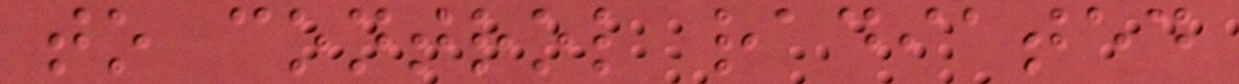to control radiated
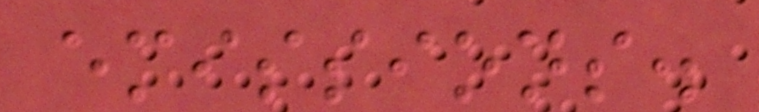emissions.
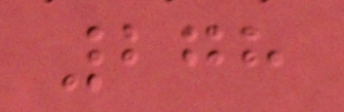278
